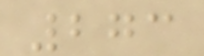273
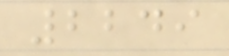2249
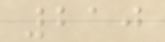210
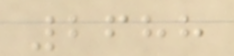2688
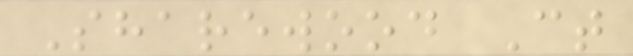Sharewood Ct
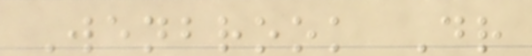Wenbrook Dr
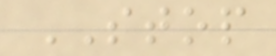STOP
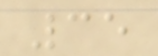35
